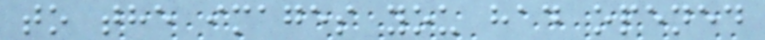to the images you had opened
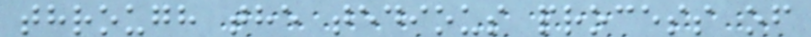through the tedious process of
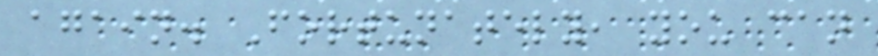again. Fortunately, you can
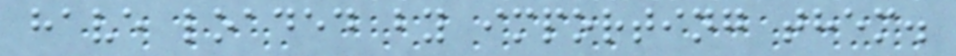have loaded by importing them.
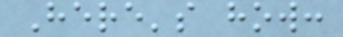Here's how:
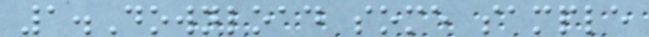1.Download some sample
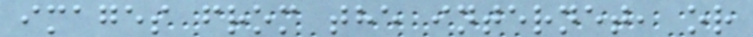images from the internet, or
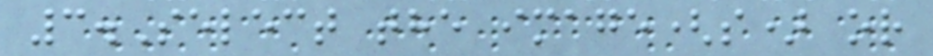3.Select the image(s) or
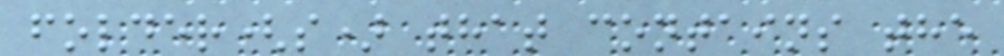folder(s) that contains the
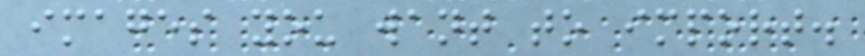images you want to import.
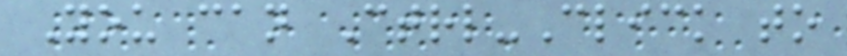You can Ctrl-Click to
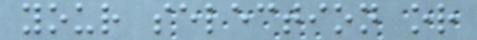your selection or
